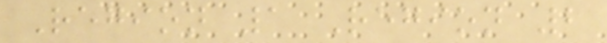Region 1 Region 2
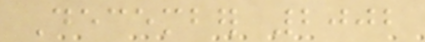December 2002
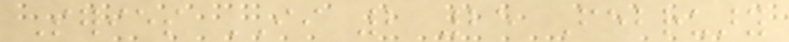Series II 2 25 February
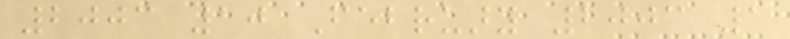2003 10 February 2003 1
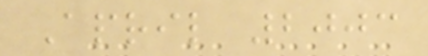April 2003
